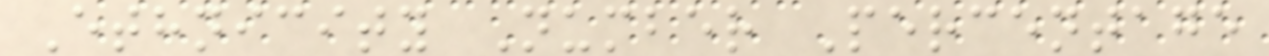Ethnicity Number Percentage
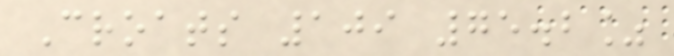Croats 109 75.2%
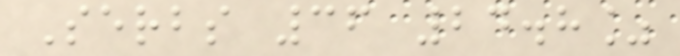Serbs 36 24.8%
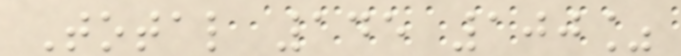Total 145 100%
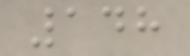148
